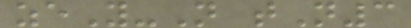zeY-N tN3
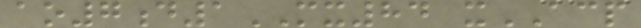ao7d1MX84 xACP
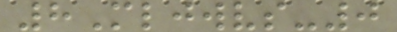8Mljwvs-0
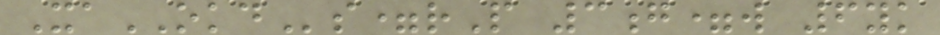XaOKDs=rP 3g=w 6yk
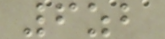6zb
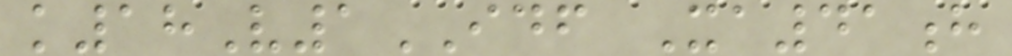k18V1IDF Xa41h
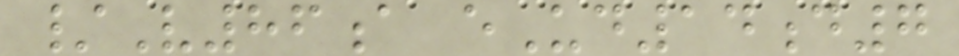/V86a eUd14d7
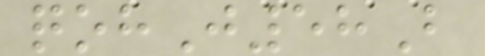qohJ58B
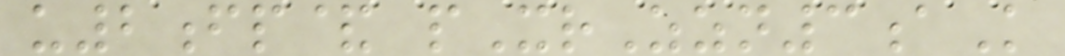u2fp& pXrZzn3aK
